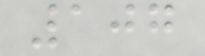107
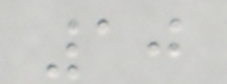10
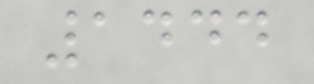1444
